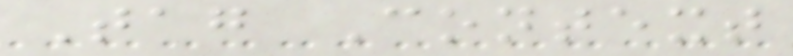Tag Context
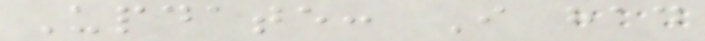Update: I had
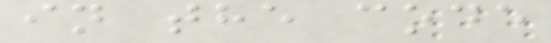in the code
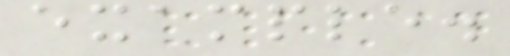example.
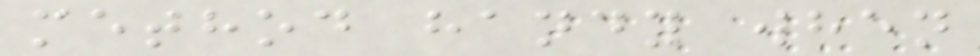method handy when
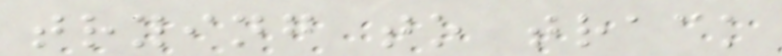trying to track
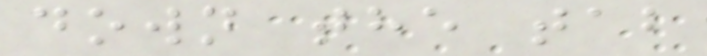down the tab
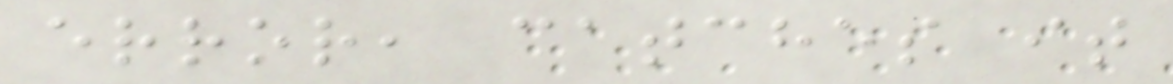error, catches it
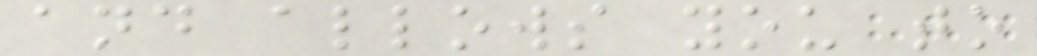and allows you to
